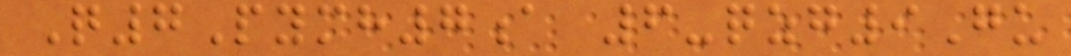Q7Pymh7a 6-qzg9Gu
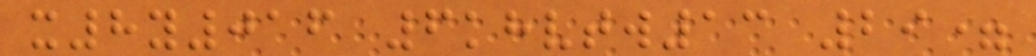x8y016 6khvtw13 29=
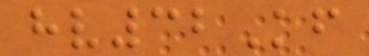hv32Kf
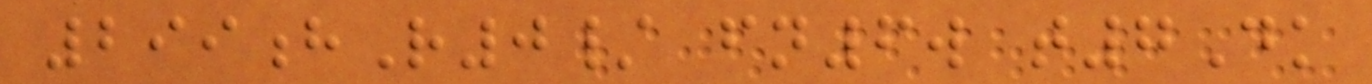299hR0/ fn6w t7Dk
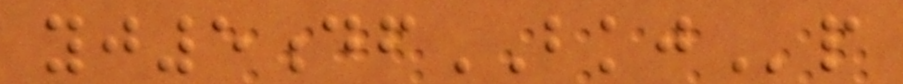yj5dfBKJp
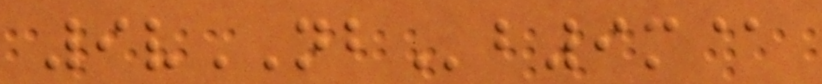9vNBb9m@
